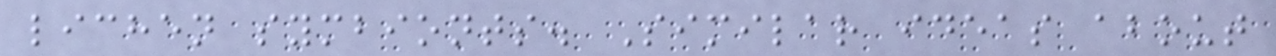lichen symbionts. Similar ideas about
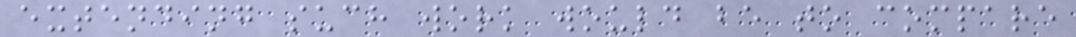extending such work would be to compare
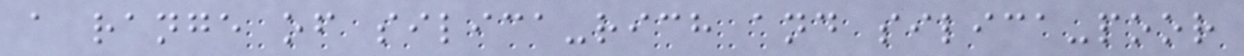a range of silica-rich and silica-poor
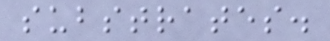substrates.
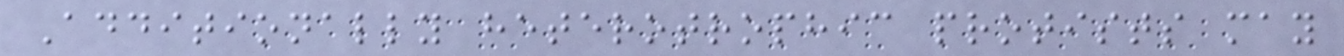Additionally heterotrophic protists may
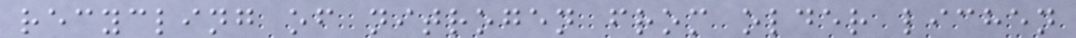recycling of nitrogen from older lichen
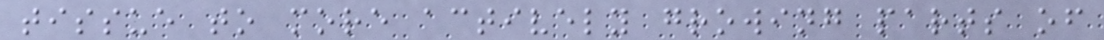tissue to more actively growing parts of
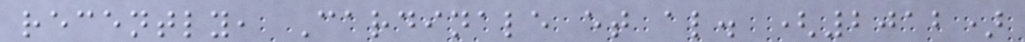recently, Cardinale et al. (2012)
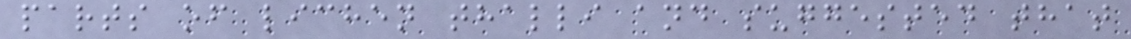parts of lichen thalli and suggested that
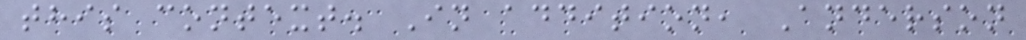this context. In addition, Anderson
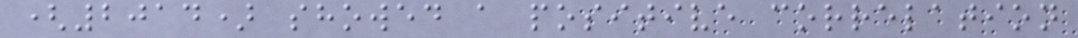(2014) showed a positive correlation
